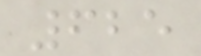625
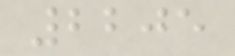2205
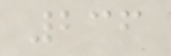236
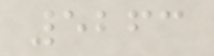5263
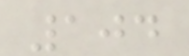104
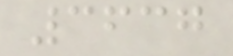3637
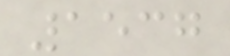1537
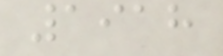1918
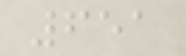651
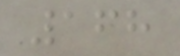168
